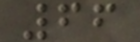66
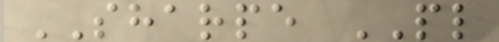SHARPE PL
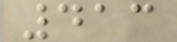413
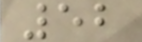52
